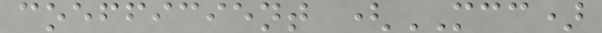coefficient (MCC)
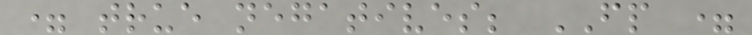= true negatives; FP =
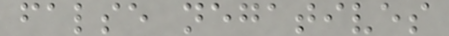false negatives
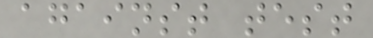against test
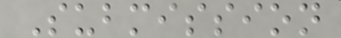Submission
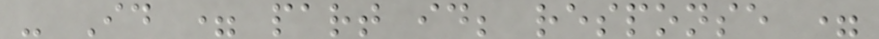- Id = part id; response =
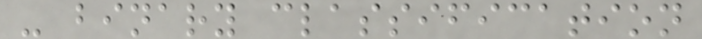- binary classification
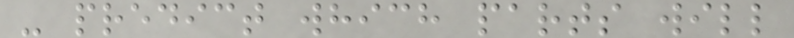- predict which parts will
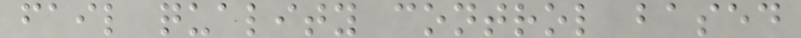fail quality control based
